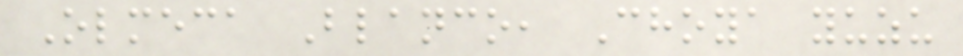Olmeca Blanco, Choya yuzu
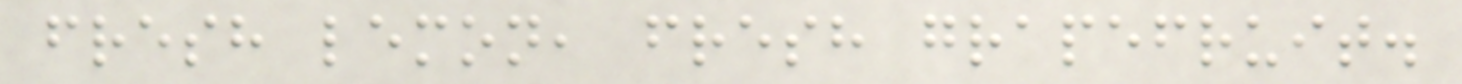fresh lemon, fresh grapefruit.
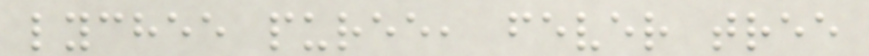lychee puree, fever tree
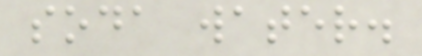soda water.
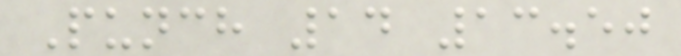Punch 14 13.50
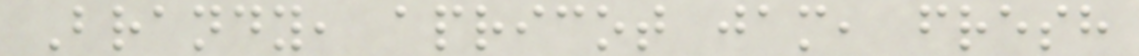Brandy, apricot jam, fresh
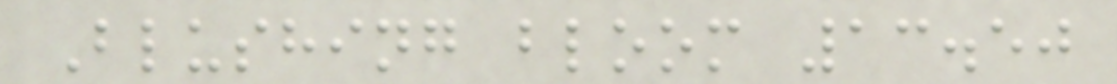Blushing bloom 13.50
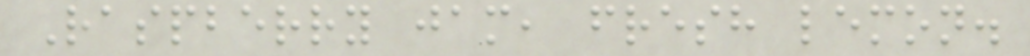Raspberry jam, fresh lemon.
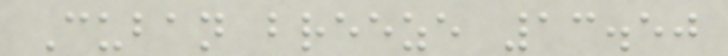Cuban breeze 13.50
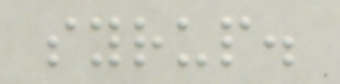syrup.
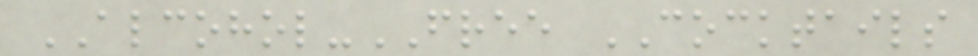ALCOHOL-FREE COCKTAILS
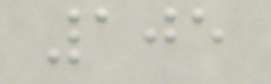105
